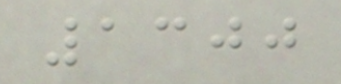1300
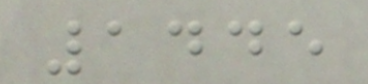1445
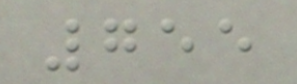755
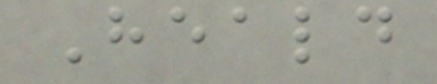Heald
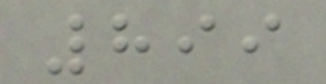899
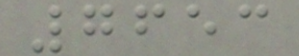7653
